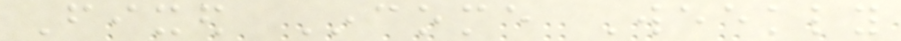Fixed Income Weekly
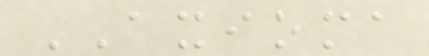AXIOMA
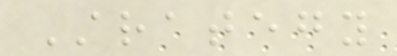Strategy
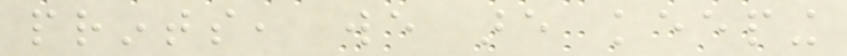prints, we are keeping
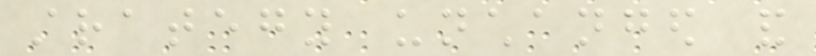strategy unchanged and
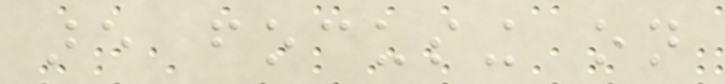are focusing on
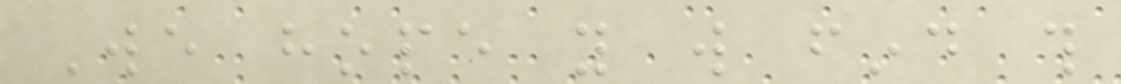We hope you will find this
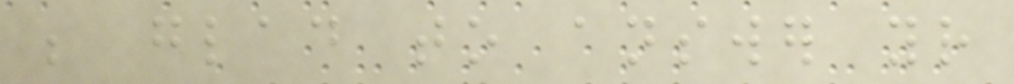be glad to answer your
